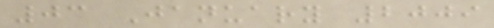03 January 2009
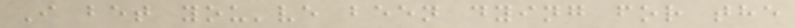I bet you've been dying for the
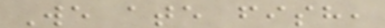We ate fish,
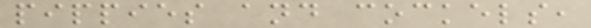pippies and cockels,
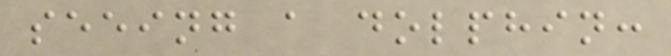seeing a dolphin:
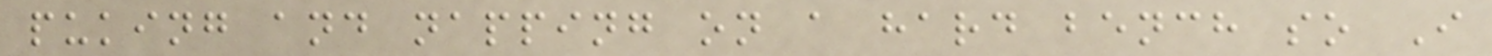puking and napping on a hard bench so I
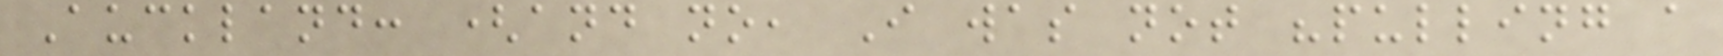Auckland: (and no, I was not "pulling a
